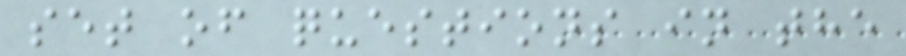set of questions in the
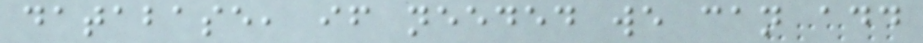database, if needed we can add
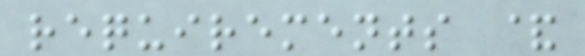requirements &
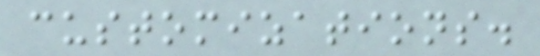customizations.
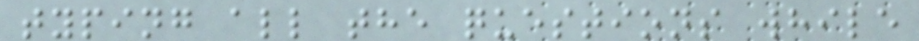typing all the questions while
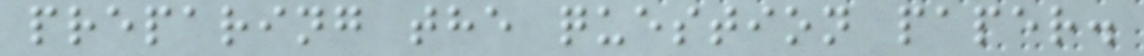preparing the question paper.
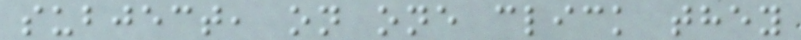subject, on one click they
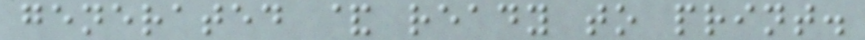generated & ready to print.
